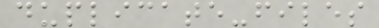duplicate-files
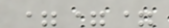===
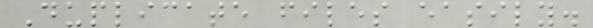Duplicate files easily.
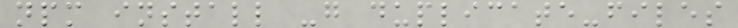npm install -g duplicate-files
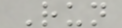Run
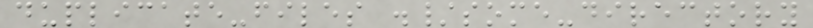duplicate-files ./some-directory
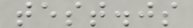test.js
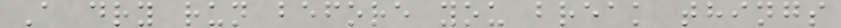A dry run before you break things
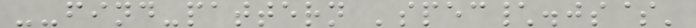--find-pattern 'spec\.js$'
